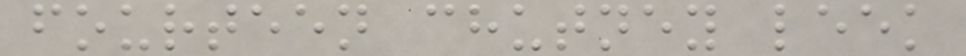fourteen chutney leek
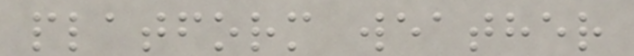platform weather
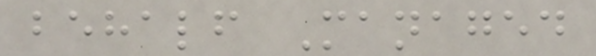behalf Managed
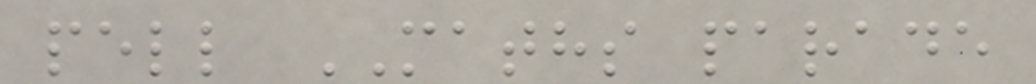pell MATHS parade
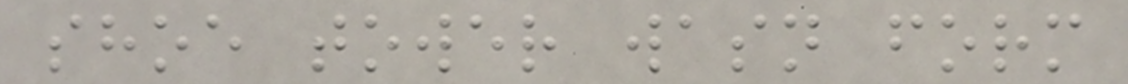shoe tower wasn form
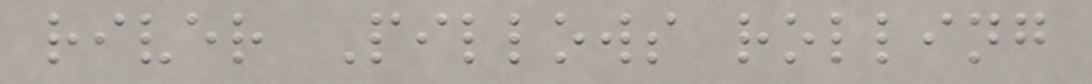river Pillows rolling
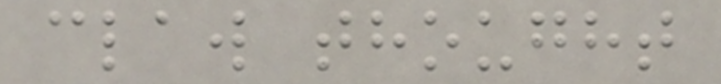claw thought
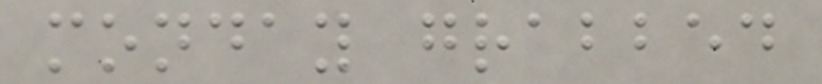monday grabbed
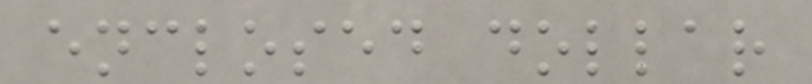enclosed dollar
